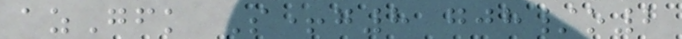azGfk S+g8 gjh/o2
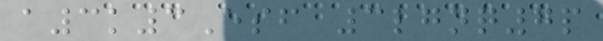a3k3Esf 3lgnq7p
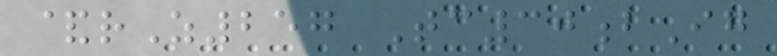&rZ257 Tc30bIg
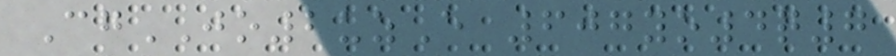CgJO2uzE 607yo4q7
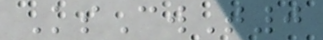KsCwT0
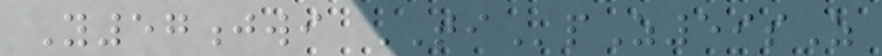Y57jwi TIpZ59sZ
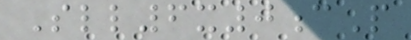Sll6x0cP
